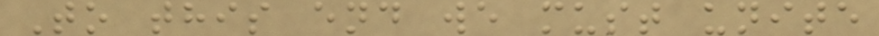To this end we must unite
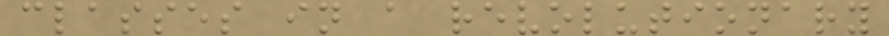classes in a revolutionary
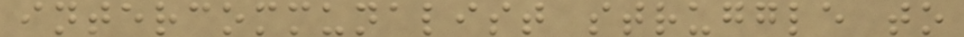intercommunalist struggle to
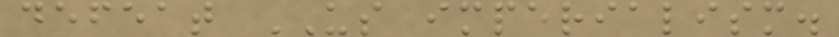defeat US imperialism.
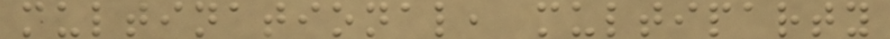multinational, multiparty
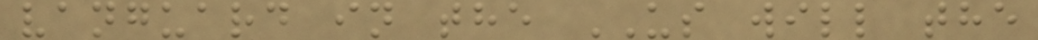vanguard in the US will the
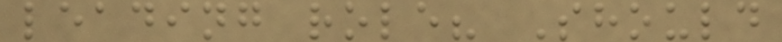leading role? Should
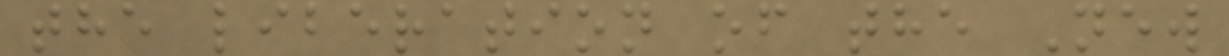the liberation of the New
